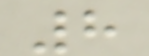8
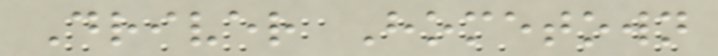Driver Hometown
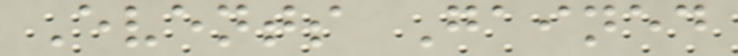Events Gained
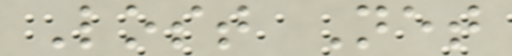Lost Net
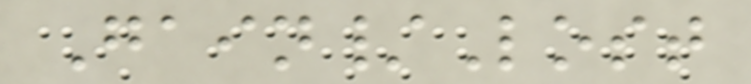Gain/Lost
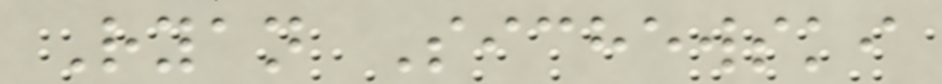Ryan Sichewski
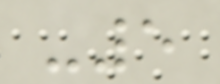-5
